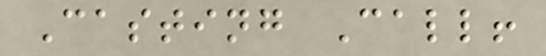Casting Call!
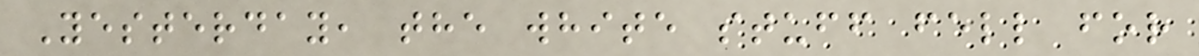Yesterday, the white stuff fell for
